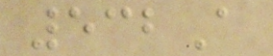532A
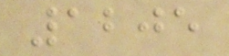1205
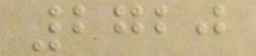2720
